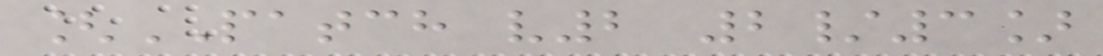[PATCH v2 2/3]
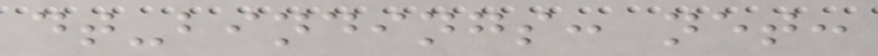dt-bindings: net:
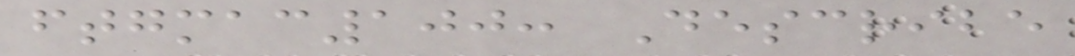ftgmac100: Describe
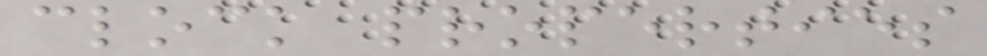clock properties
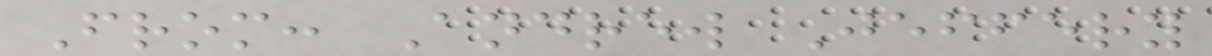From: Andrew Jeffery
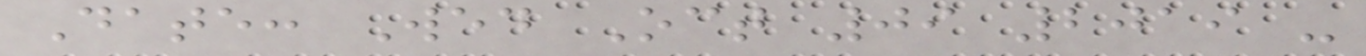Date: Wed Oct 09 2019 -
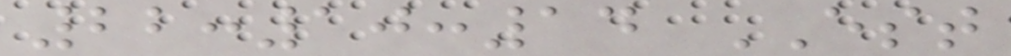22:10:14 EST
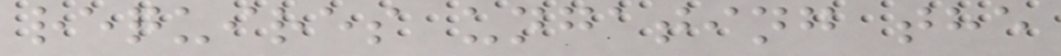requires ungating the
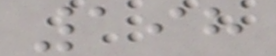198
